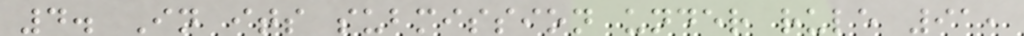4. In its submission under rule 91,
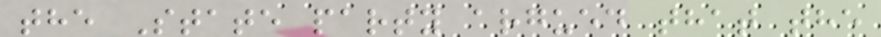the State party argued that the
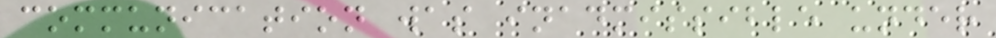communication was inadmissible under
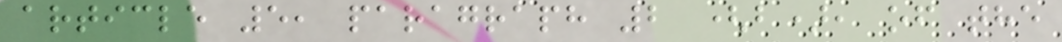article 5, paragraph 2 (b), of the
